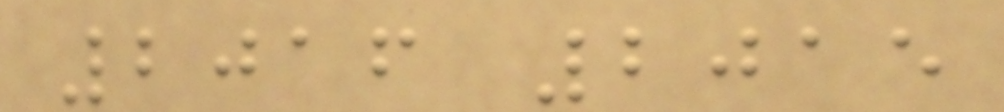2016 2015
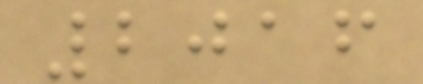2016
